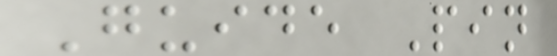Guide Pin
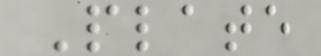Plate
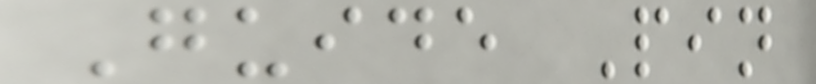Guide Pin
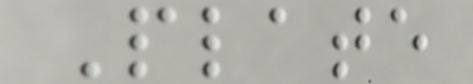Plate
